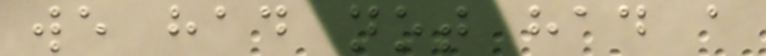we had not had a
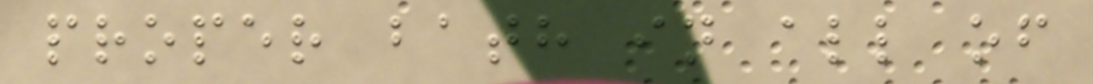proper bath in all of
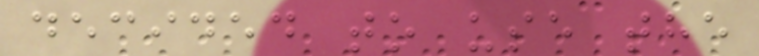decided to use the
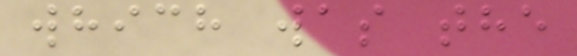which was the
